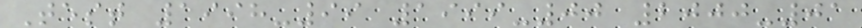Test 1998-99 1999-00 2000-01
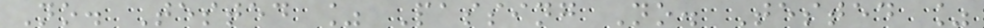No. Tested % Passing No. Tested %
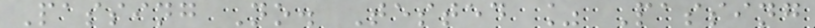Passing No. Tested % Passing
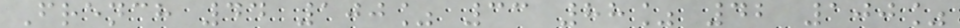French 44 100% 33 88% 42 100%
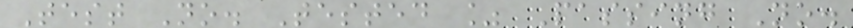Test No. Tested % Passing No.
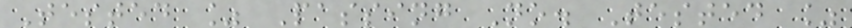Tested % Passing No. Tested %
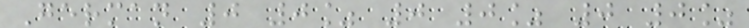German 0 0% 0 0% 0 0%
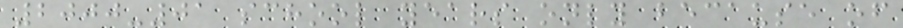2000-01 school years only because of
